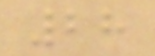28
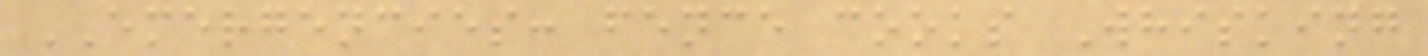EMERGENCIES: fence cooks Whisking
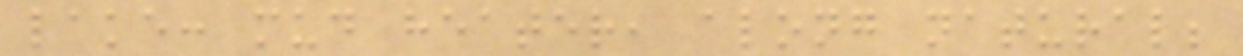lake: mud heater, along natural;
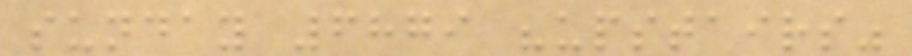sunday 6879 "upstairs"
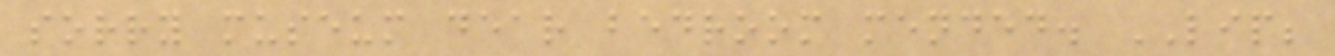sorry museum dear bedroom mended. LIP;
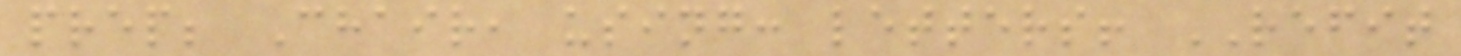prep; Chair, using: letters! REFIT
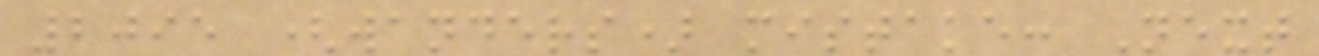2095 (wanders) mistake: Next
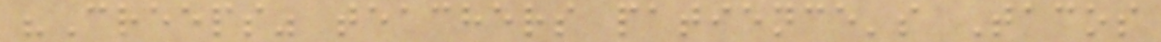"Creeps" teachers patience's Tacos
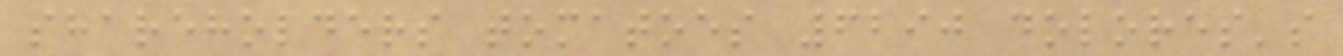shareholders tomatoes 6290 dolores's
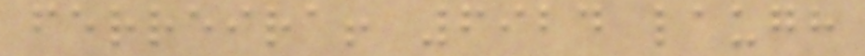ferreira! 6924 laugh
